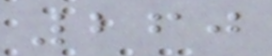260
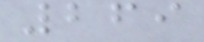269
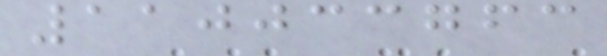110033763
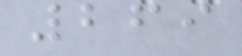269
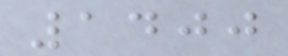1400
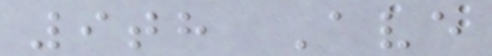9th Ave
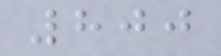800
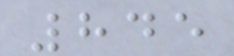845
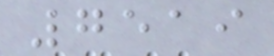7519
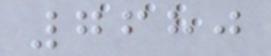7680
